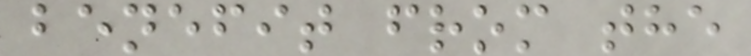benefit from the
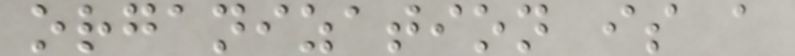organization is a
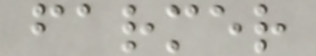farmer
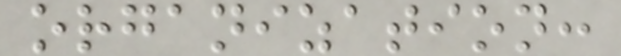organization:
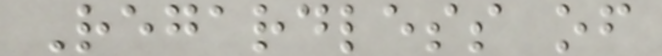Regardless of
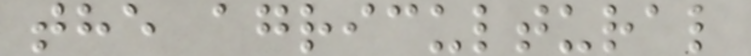the agricultural
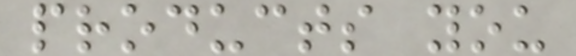products you
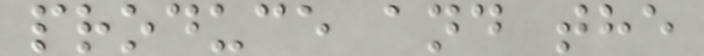produce and the
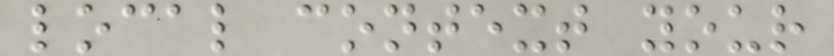local context your
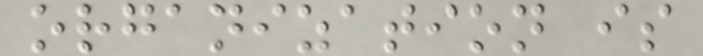organization is
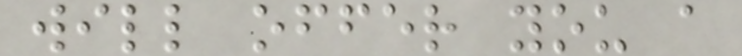will offer you a
